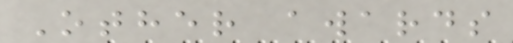Other awards
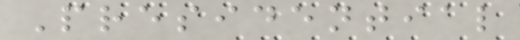Presidential
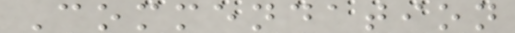Commendation
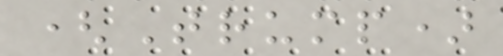(Trump)
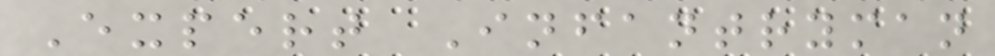Expert Infantryman
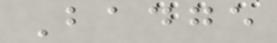Badge
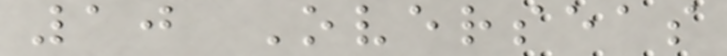10 Overseas
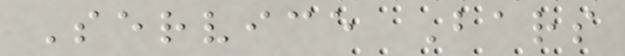Service Bars
